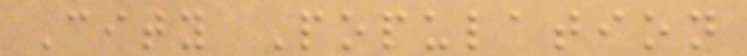City Population
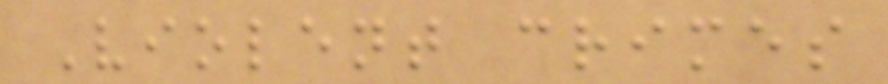Violent crimes
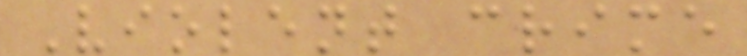Violent crime
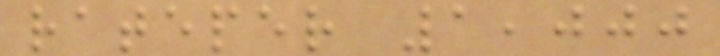rateper 1,000
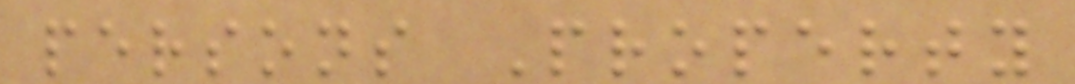persons Property
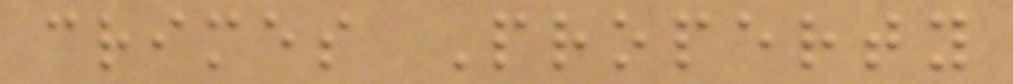crimes Property
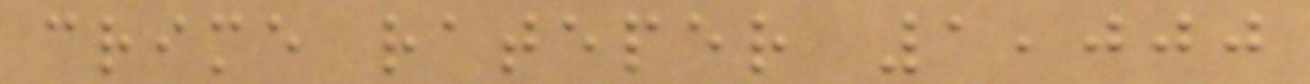crime rateper 1,000
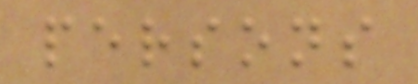persons
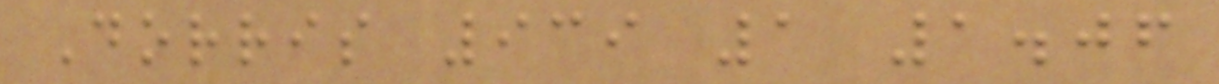Dorris 939 1 1.06
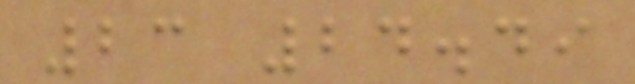23 24.49
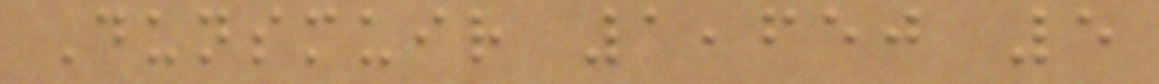Dunsmuir 1,650 5
